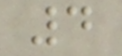4
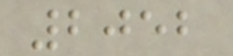2052
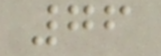76
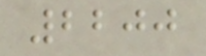2200
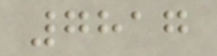7817
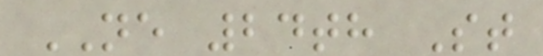NE 24th St
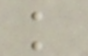k
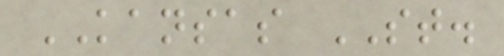KANSAS ST.
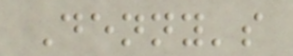Denny's
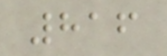816
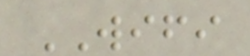WIFI
